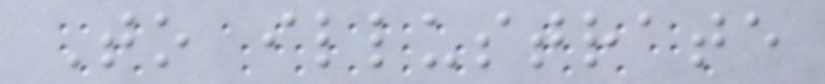To illustrate
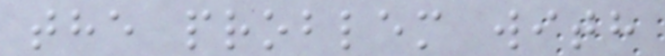the problem with
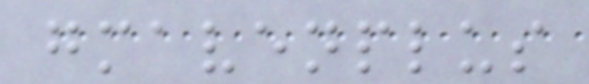gmavenplus
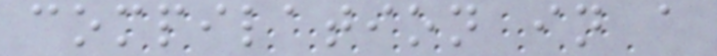compilation in a
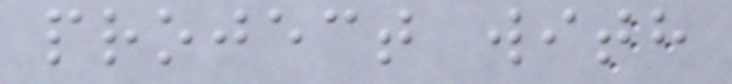project with
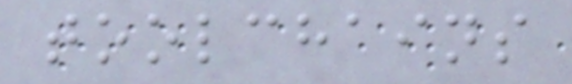toolchains
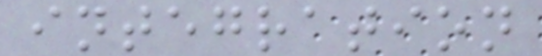integration
